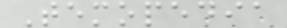Temopedia
